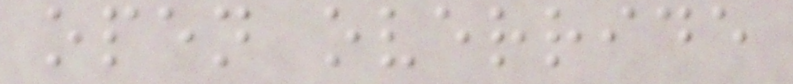open override
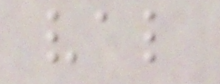val
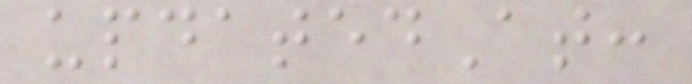updatedAt:
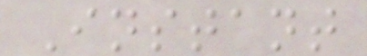Instant
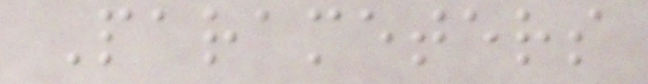Parameters
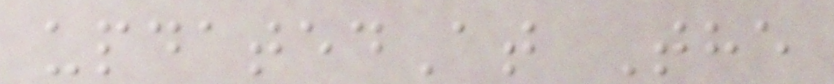updatedAt The
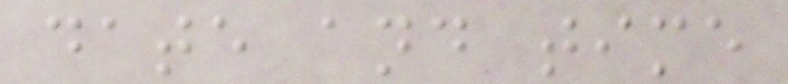date and time
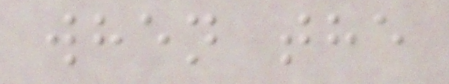when the
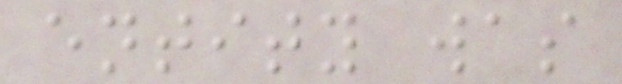entity was
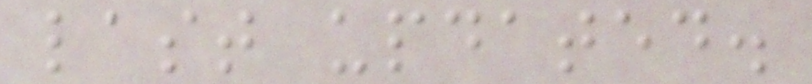last updated.
